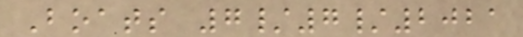Boats 7/7/2021
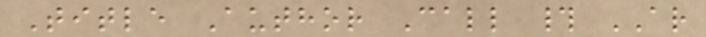Title Author Call # AR
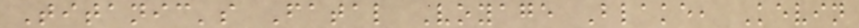Titanic's Fatal Voyage Blake, Kevin
